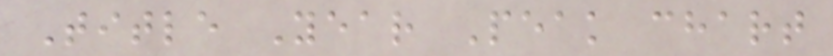Title Year Peak chart
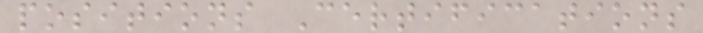positions Certifications
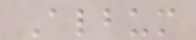Album
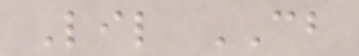Lil CB
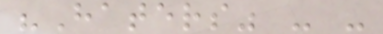"Haters" - -
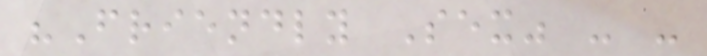"Friendly Sex" - -
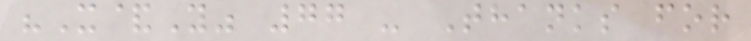"X&Y" 77 - Thanks for
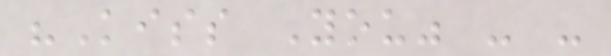"Kiss You" - -
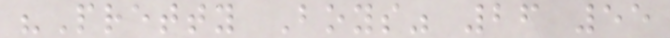"Pretty Boys" 26 55
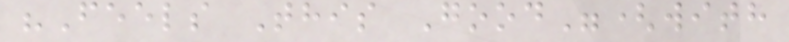"Feels This Good"(with
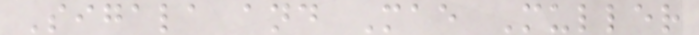Sigala and Mae Muller
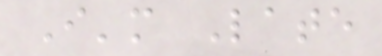I'm Late
